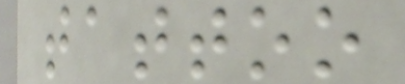tattoo
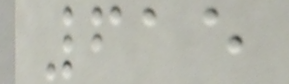615
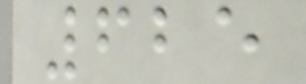625
